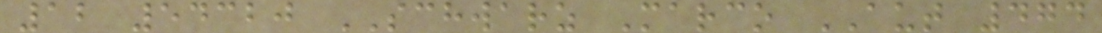12 54320 SCHWARZ Marco AUT 474
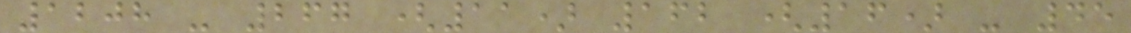1208 - 267 (11) 162 (16) - 45
